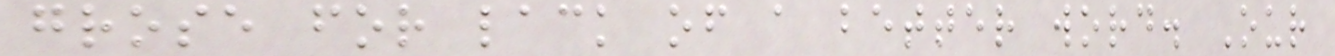grose for lack of a better word. Our
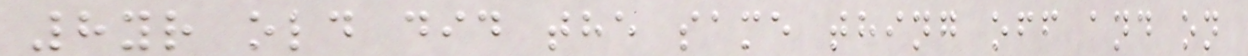8yr old did the same thing off and on
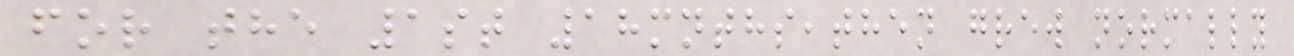for the 1st 18mnths,then grew normally
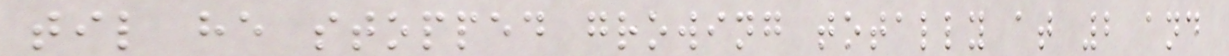til he stopped growing totally at 2 and
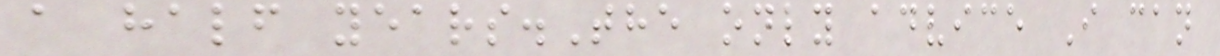a half years.The only advice I can
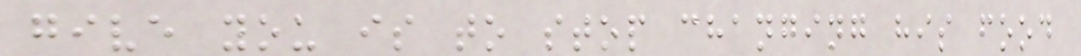give you is to stop changing his food
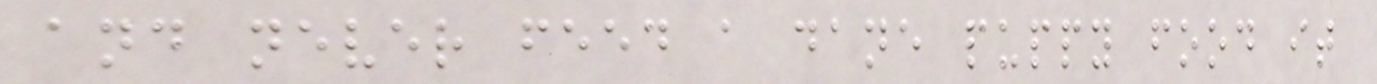and never feed a dane puppy food it
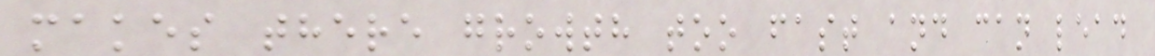makes there growth too fast and can lead
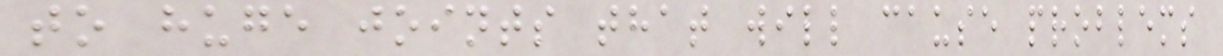to huge joints that will cause problems
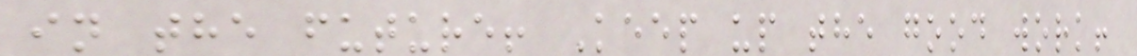in the future! Keep up the good work!
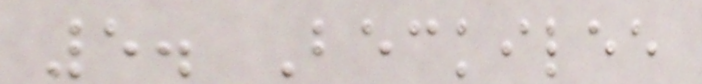5. Beckilee
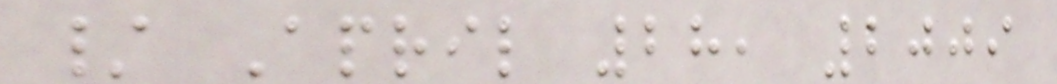/ April 28, 2009
